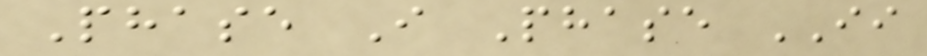Phase I Phase II
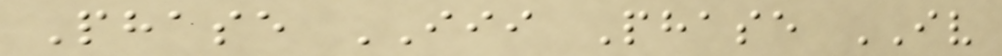Phase III Phase IV
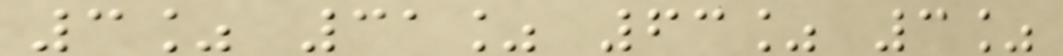3% 31% 63% 3%
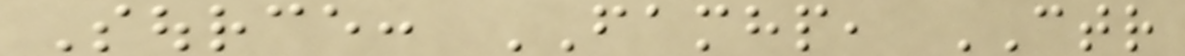Source: FAMHP, CTR
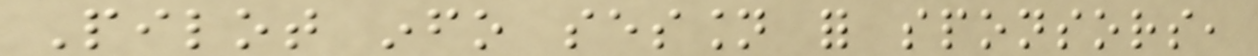Pilot info session for sponsors,
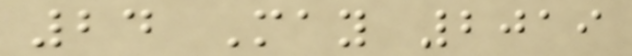24 May 2019
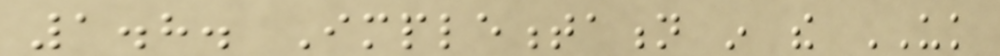1.8. Implementation in the UK
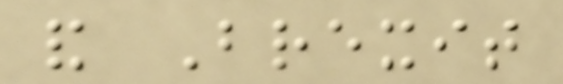and Brexit
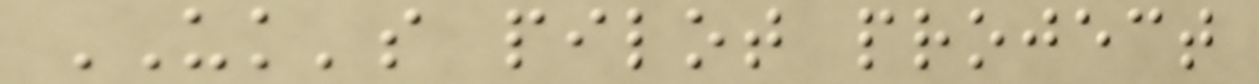UK's pilot project
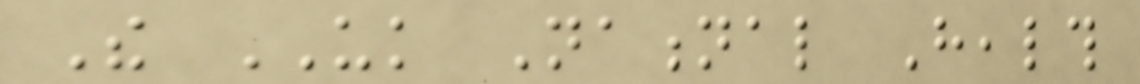The UK National Health
